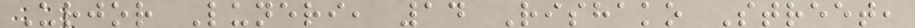Urjor Luneri, 14 Rishako Street,
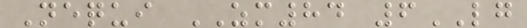Nequi ZM84 6LG
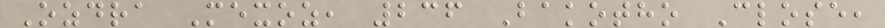Ozdra Mexoz, 236 Bakotho Close,
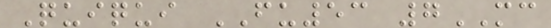Quiqui FU53 7MC
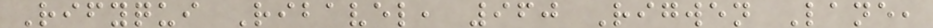Rifyqui Ribavel, 960 Rigwen Lane,
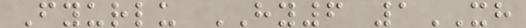Fyurlu HY6 1XH
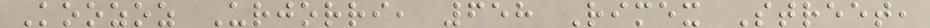Koozoz Urjorri, 658 Rimex Street,
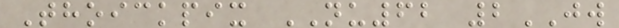Thoickpix NU62 2JW
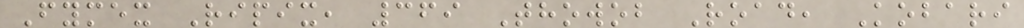Fymex Ripix, 369 Thowob Road, Kobari
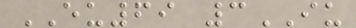EU69 3IU
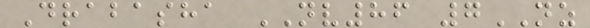Drabasha NV86 7NZ
